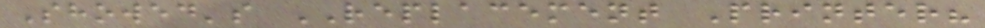Showed's REPLACEMENT Printer?
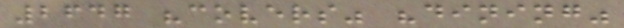2647 "covers" "dining"
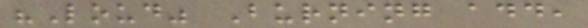"Loud" Burning add,
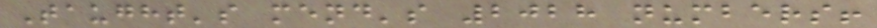Taught's mend's 2028 numbers!
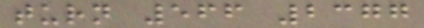turn 566 2377
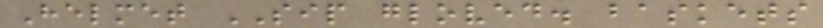Helmet SIP gloved. baskets
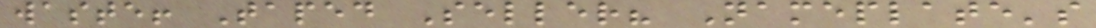waste! Taped Seller? Nameplate's
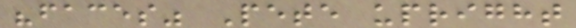"faces" Pete upright
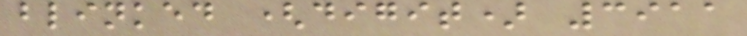blinked (digit) 3911
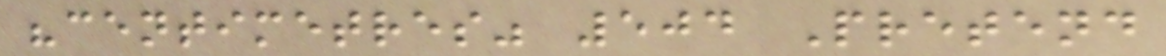"centimetres" 504 Pretend
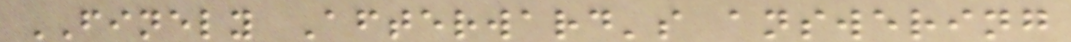FINELY Afterward's answering
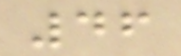46
